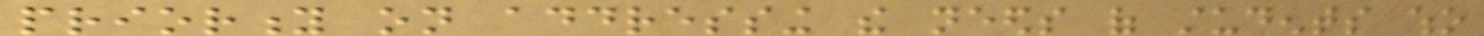priority on addressing the needs of students who
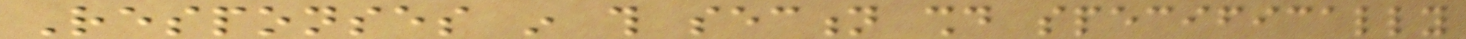Responses in this section should specifically
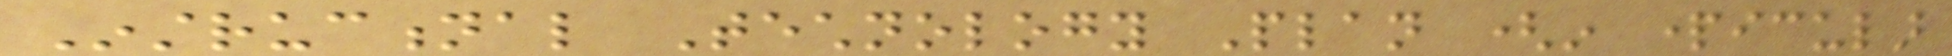Instructional Technology Plan (in particular
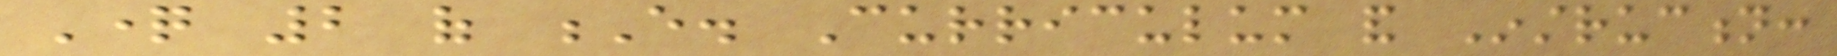Question 2 of E. Curriculum and Instruction:
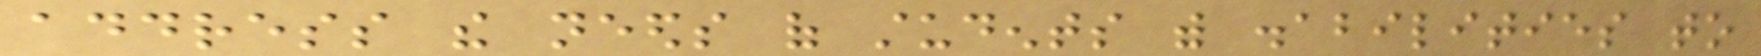address the needs of students with disabilities to
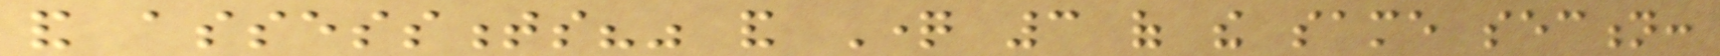and assessments?" and Question 3 of the same section:
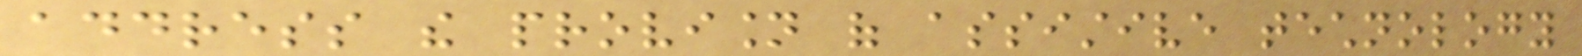address the provision of assistive technology
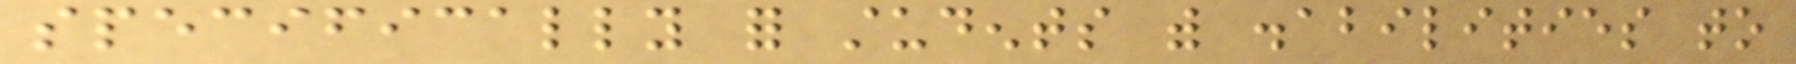specifically for students with disabilities to
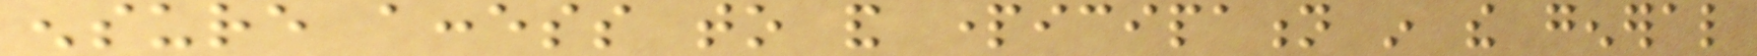ensure access to and participation in the general
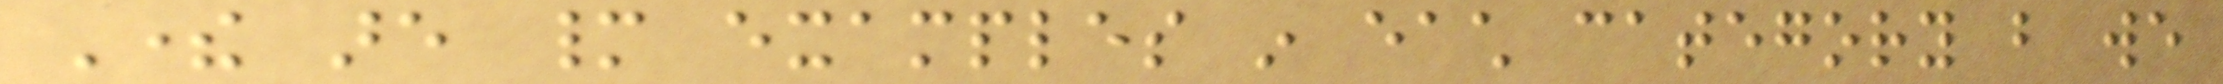There are many examples in each category but we
